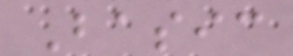Basic
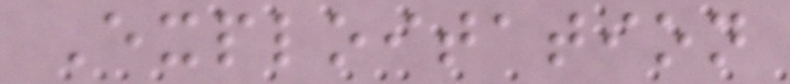Exploitation
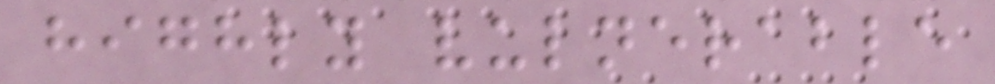highly vulnerable
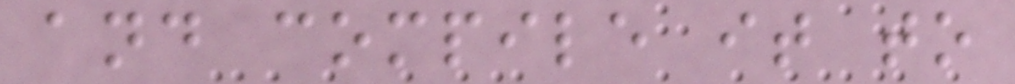and compile it to
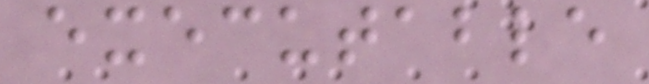executable
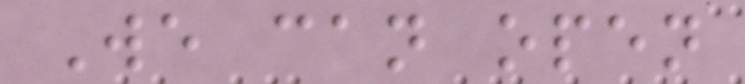We can open
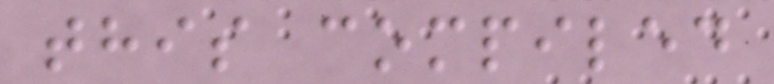this compiled
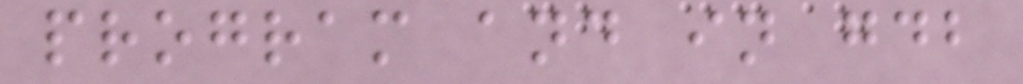program and in gdb
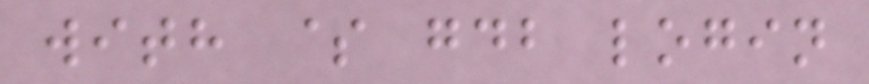with $ gdb login
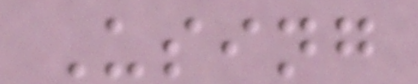Using
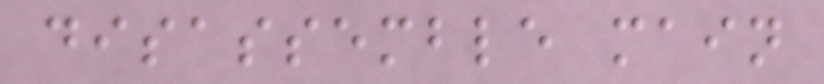disassemble main
